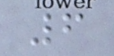6
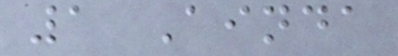1 Ainda
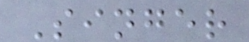Singer
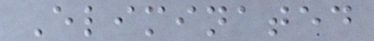Eliminated
